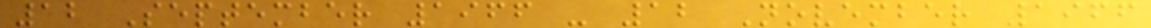12 September 1966 - 12 November 1966
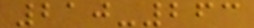210-263
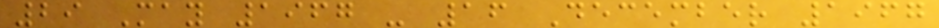29 May 1967 - 16 December 1967
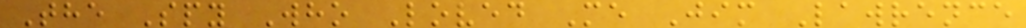The Spy Who Loved Me Jim Lawrence
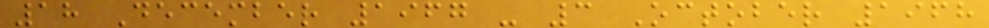18 December 1967 - 3 October 1968
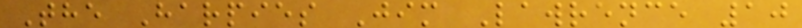The Harpies Jim Lawrence 10
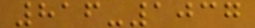816-1037
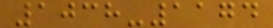1038-1174
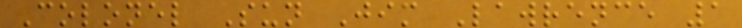Colonel Sun Jim Lawrence 1
